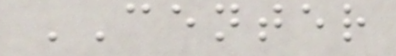CENTER
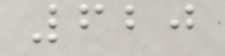620
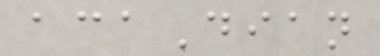acaDian
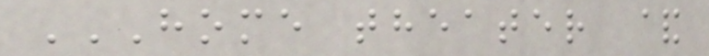HOME THEATER &
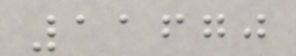11670
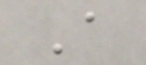A
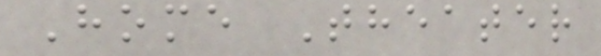Home Theater
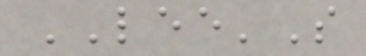LEE'S
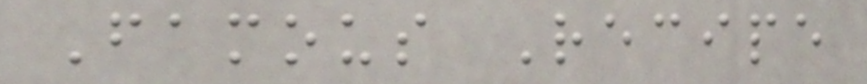Famous Recipe
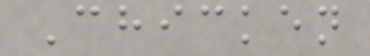Chicken
